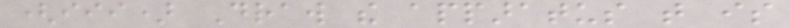(iii) Draw the apparatus that is
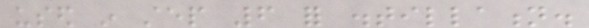used in step 6 for distillation.
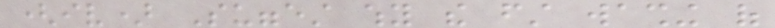(iv) Suggest why the first washing of
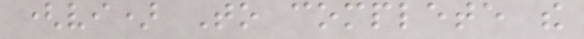(vi) To complete the
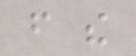from the
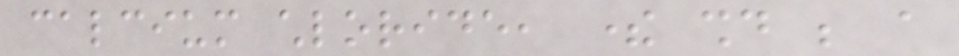calcium chloride, there should be a
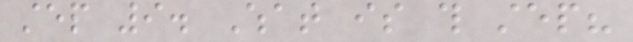step 9. What is this step?
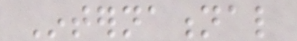International
